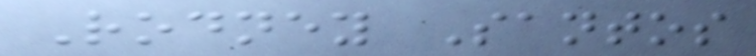Rodney Santos
